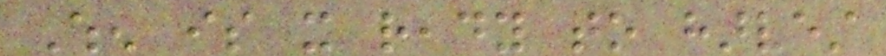When is it ready to harvest
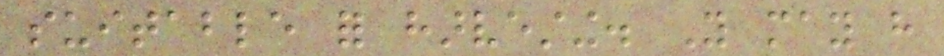suitable for harvesting. You may have
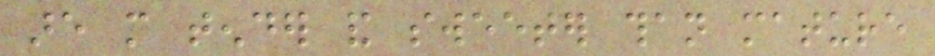are more tender and sweeter than mature
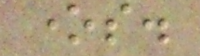ones.
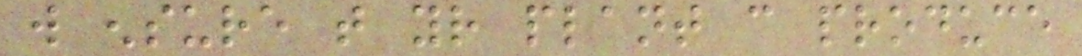will ensure that your plant can produce
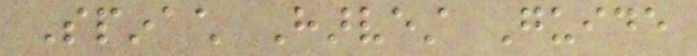Spinach Harvest Guide
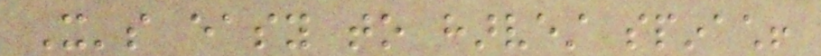It's easy to harvest spinach!
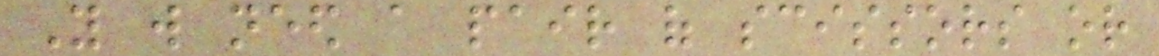You will need a pair of scissors or
